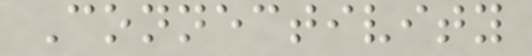Connectivity
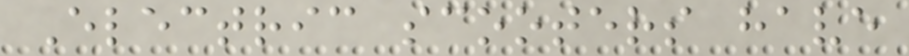Electric scooters have
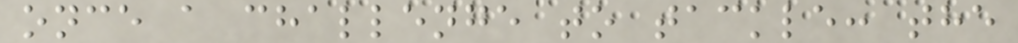once a challenge to tackle: the
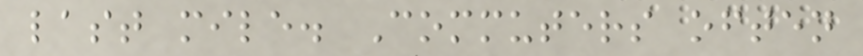last mile. Commuters often
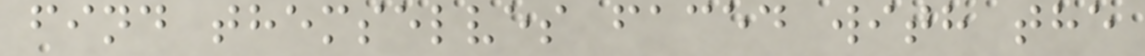find themselves faced with the
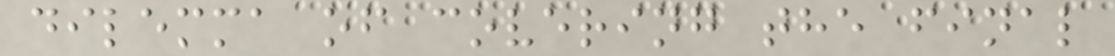dilemma of covering the final
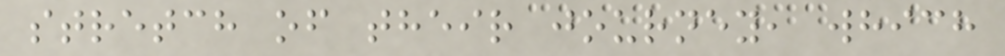stretch of their journey, which
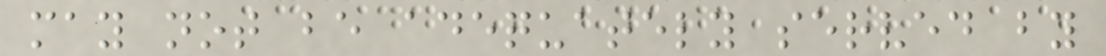may not be adequately served by
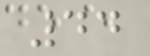44
